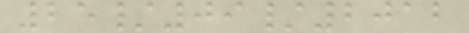25/09/2012
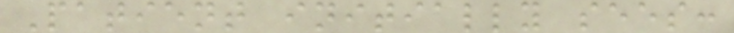Patient initially sees:
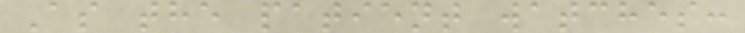As the patient watches:
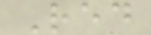Red
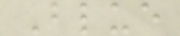Blue
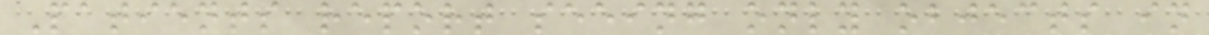Patients report seeing only objects in
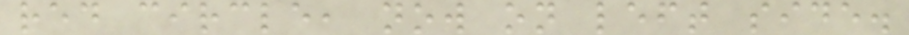red circle, now on left side.
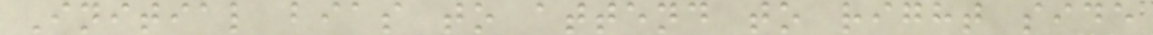Initial bias to attend to right side
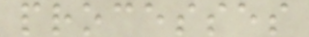processes
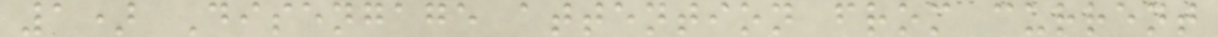1) Disengage attention from current
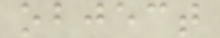object
